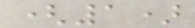(1)
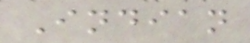Indian
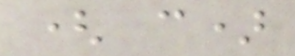( c)
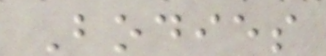Bodies
